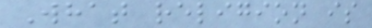What religion is
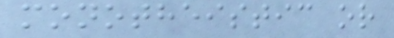monotheistic or
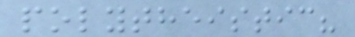polytheistic?
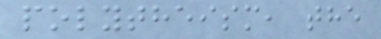polytheism, the
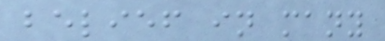belief in many
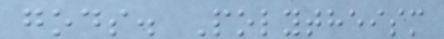gods. Polytheism
